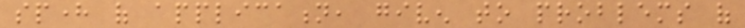sphere of application, given to problems of
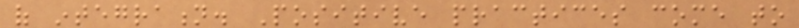of integration. Positive practices come to
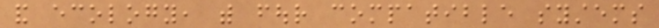and ecology, with four compatible systems
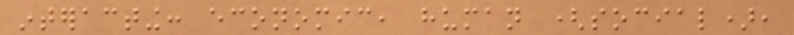interacting: economic, human (social),
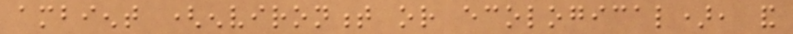ambient (environment or ecological), and
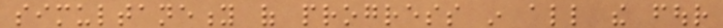simultaneity of progress in all the four
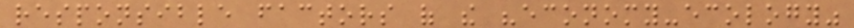responsible factors of the "economy-ecology"
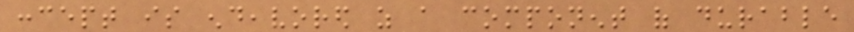concept is endeavored as a component of durable
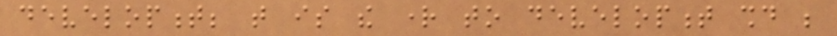development; that is the right to development should be
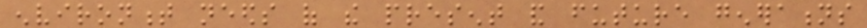environment needs of the present and future generations
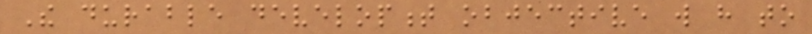The durable development objective will have to
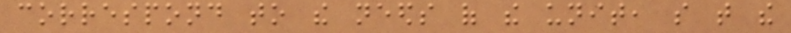correspond to the needs of the unit, so that the
